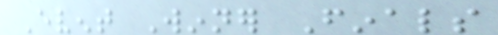Event Winner Finals
